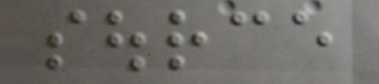source
